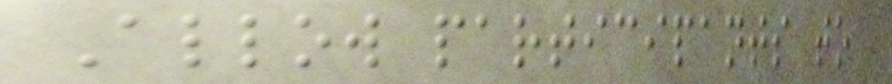Allow participants to
